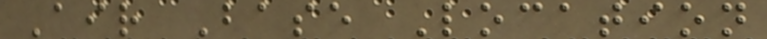Air Base Location
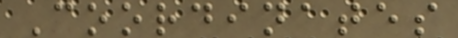Coordinates
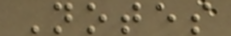Notes
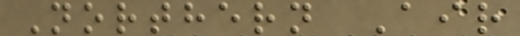Northern Air
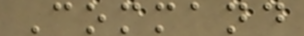Command
